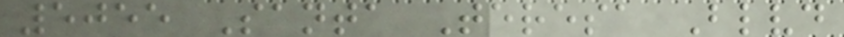5055 Santa Teresa Blvd
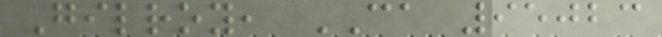Gilroy, CA 95023
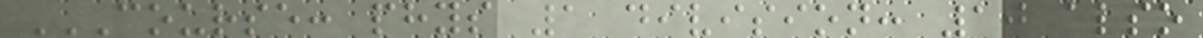COURSE: PHYS 1 DIVISION: 10 ALSO
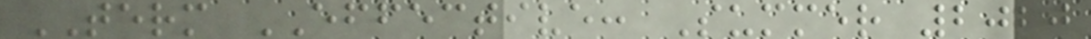TERM EFFECTIVE: Summer 2020
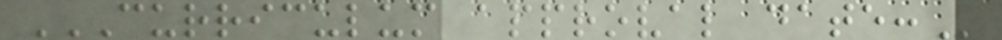CURRICULUM APPROVAL DATE:
